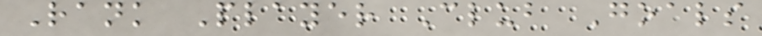Rank Player Club Goals
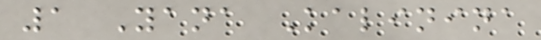1 Yana Kalinina
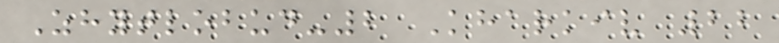Zhytlobud-2 Kharkiv 22
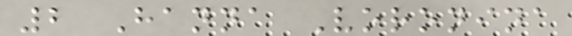2 Hanna Voronina
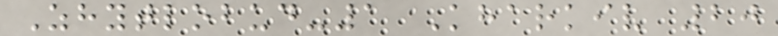Zhytlobud-1 Kharkiv 20
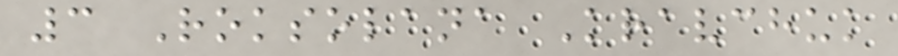3 Roksolana Kravchuk
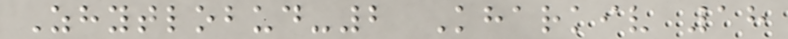Zhytlobud-2 Kharkiv 18
